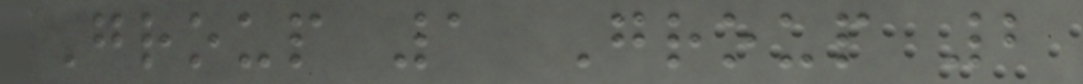Group 1 Group 2
